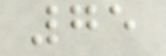75
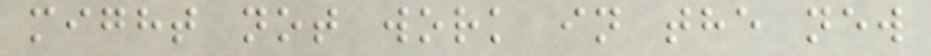might not work in the new
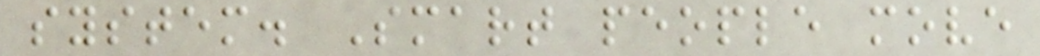system. Smart people move
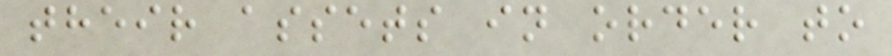their assets in order to
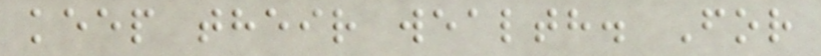keep their wealth. For
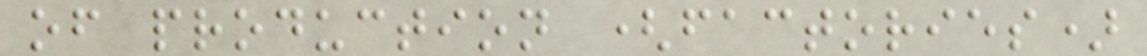of production (factories)
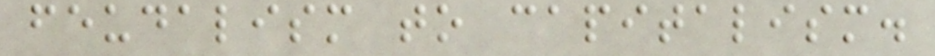feudalism to capitalism.
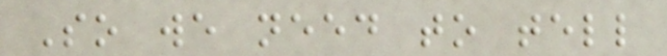So we need to tell
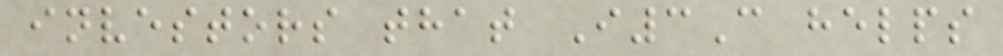investors that I3C helps
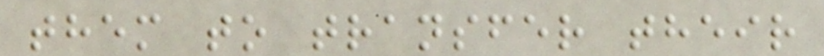them to transfer their
